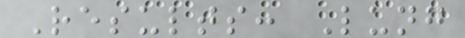Results: Lung
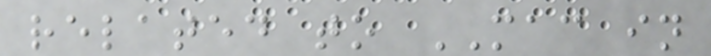related to MAC in
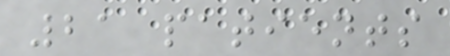21 patients
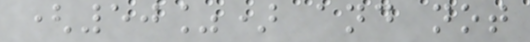(50%) and not
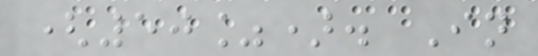(50%). In
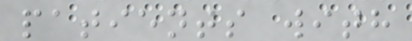patients with
